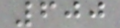600
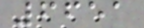6651
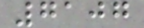7107
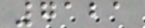7121
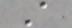A
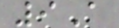9A
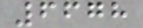6678
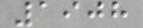1908
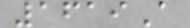1619A
